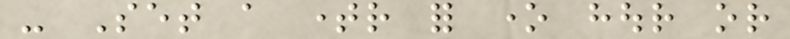- Set a timer for one hour or
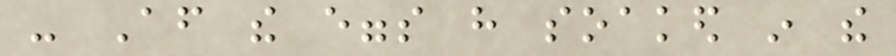- After the eggs have soaked in the
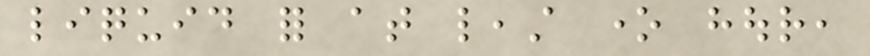liquid for at least one hour,
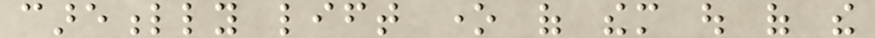carefully lift one of them out of the
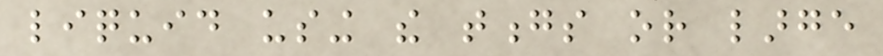liquid using the tongs or large
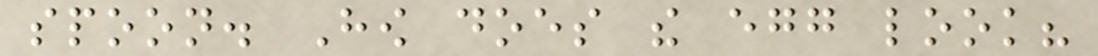spoon. How does the egg look?
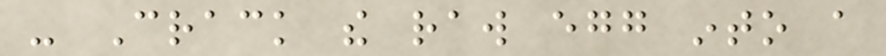- Crack the raw egg into a
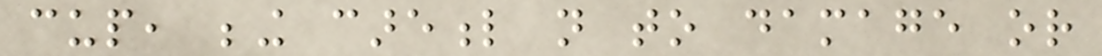cup, being careful not to damage or
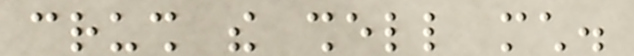crush the shell much.
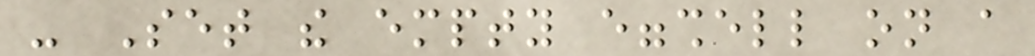- Set the empty eggshell on a
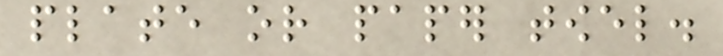plate or paper towel.
